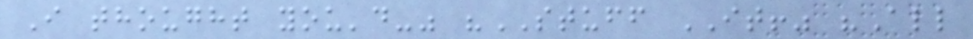I thought you'd-" "STUFF IT!" "All
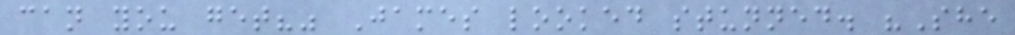can you get?" James looked stunned. "She
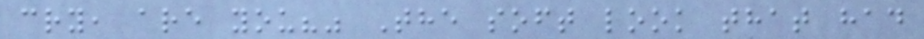cry, are you?" The soft look that had
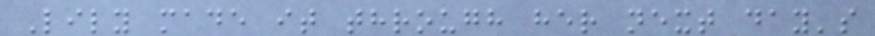Lily made it through her next day's
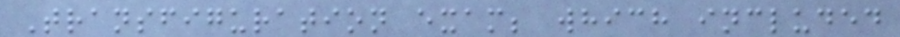Transfiguration exam; which included
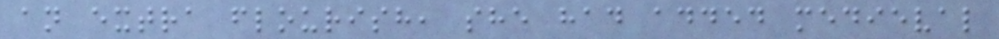an extra flourish, she had added medieval
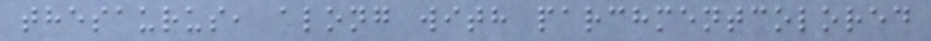thesaurus, along with parchmentcolored
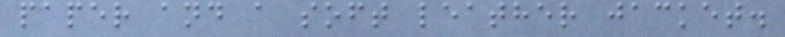paper and a soft leather jacket.
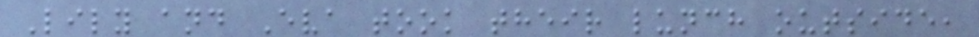Lily and Eva took their lunch outside,
